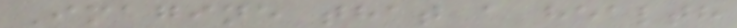Imagine that a health
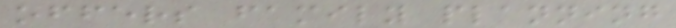offers family planning
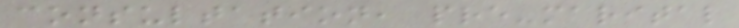consultation, pre-marital
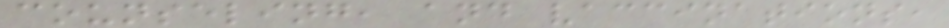counseling, and vaccinations,
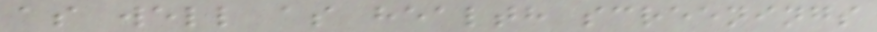as well as health screenings
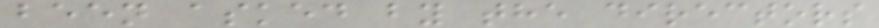been asked by the directors
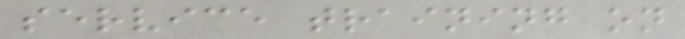service training on
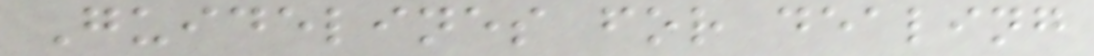Guidelines for dealing
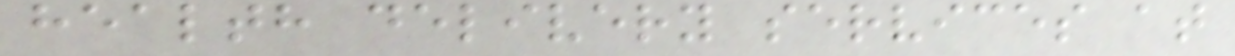health delivery services at
